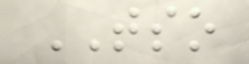TSO
